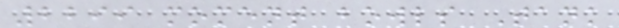2299 moment bowls Tank
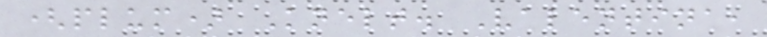(plum) Knelt. Valentina,
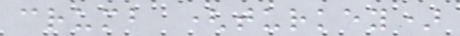crumb (turkey)
